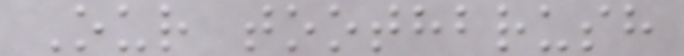Our toothbrush
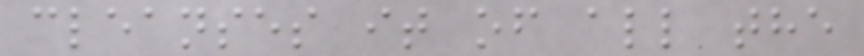cleanses it of all the
